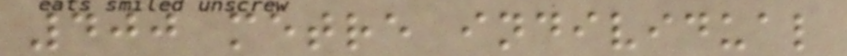400 metre individual
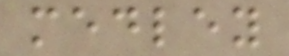medley
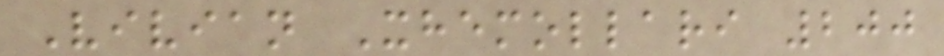Vivian Xhemollari 200
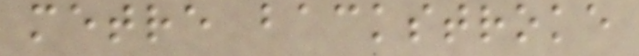metre backstroke
